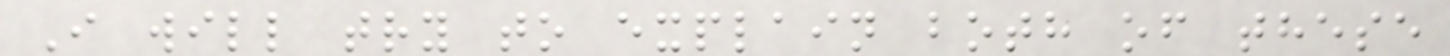I will try to explain both of these
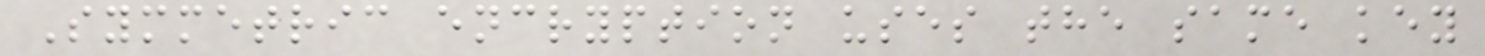Symmetric encryption uses the same key
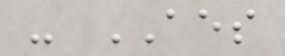- AES
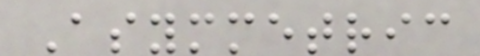Asymmetric
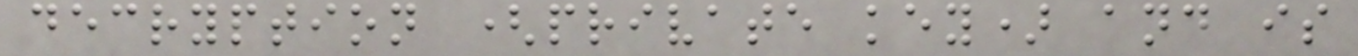decryption (private key) and is
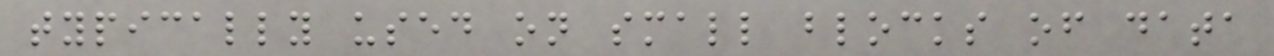typically used on small blocks of data
